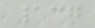137
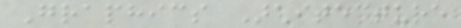Graphics Architecture
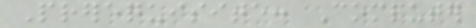Prerequisite: Computer
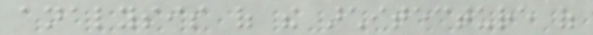analysis of the architecture of
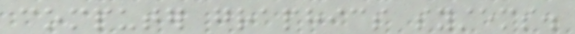computer graphics systems.
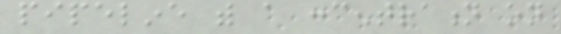pipeline with a concentration on
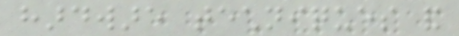hardware techniques and
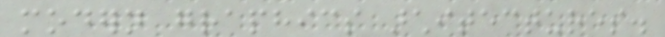modern graphics architectures.
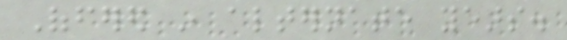Offered in alternate years.
